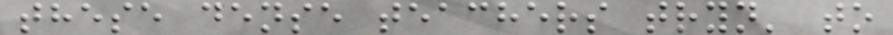these dense teachers tryn' to
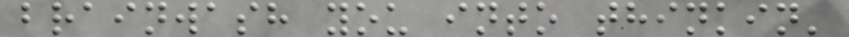brainwash you into thinkin'
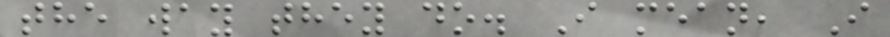the way they do. I mean, I
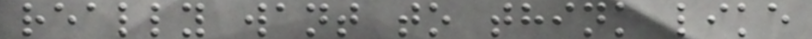really want to think like
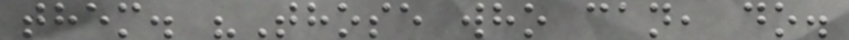them. "Those who can, do.
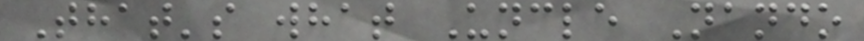That's what Uncle Nando
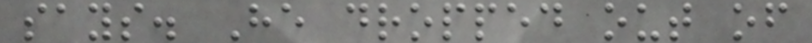says. He dropped out of
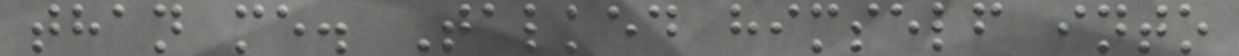than me. Talked himself into
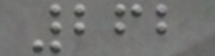262
